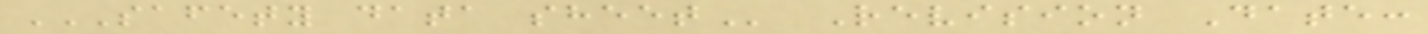SAFETY DATA SHEET Revision Date:
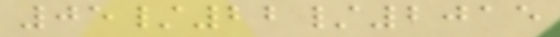05/22/2015
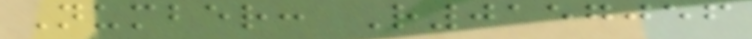Number: R0157056
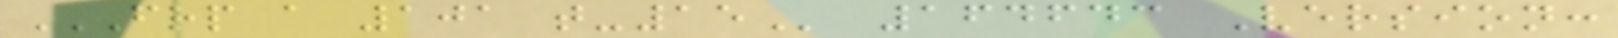FRP A 101 T-15 164643 Version:
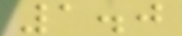1.0
